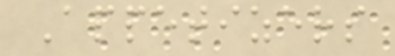Appetizers
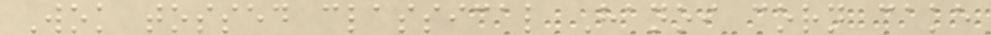Wok tossed classical Hanoi corn cake
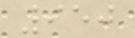950
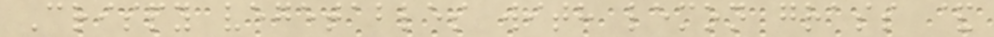Crispy vegetables with lemon grass &
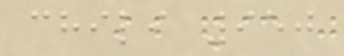chili 950
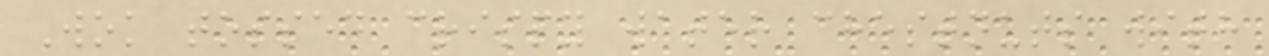Wok tossed crispy water chestnuts with
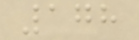178
